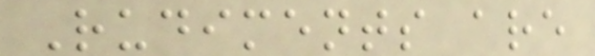Rudiments are
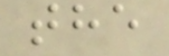the
